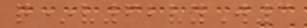q*v62vyW3
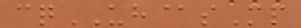cqUH@sMp
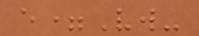e=Vw-
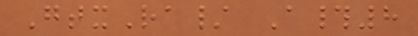GtxRa/ A#8
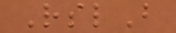RslB
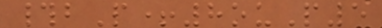#bP+8ouP5
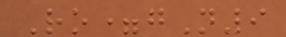Ro=gN9
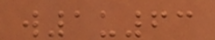w1u63
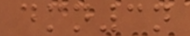dmn3n
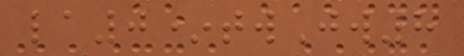la0*twJw8
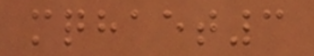mqhaet3
